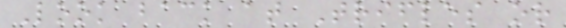Look back at Trifles or
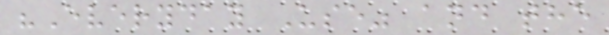"Everyday Use" and the
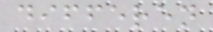differen
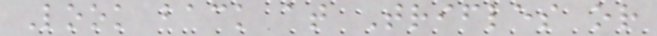Look back at Trifles or
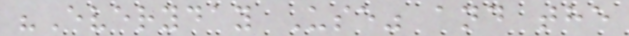"Everyday Use" and the
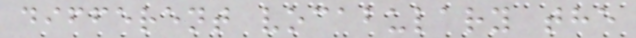different vocabulary the
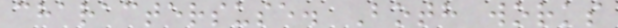charactersuse. Both works
